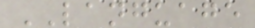LANGUAGE
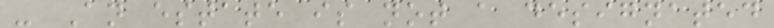- An estate is not a designated
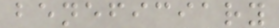beneficiary
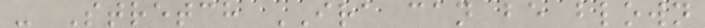- Stretch IRA can be blown
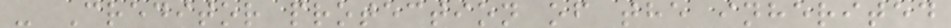- Creditor protection of the inherited
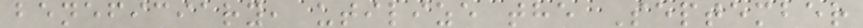beneficiary, utilize the September
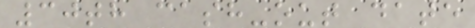30th cash-out date
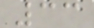33
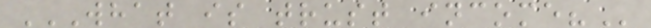WHAT IS TRUST INCOME?
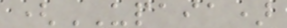(UPAIA)
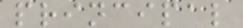principal
